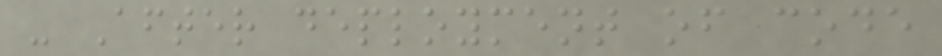- After deployment of code
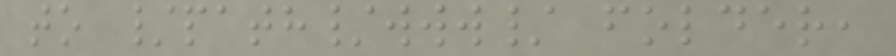to /path/www/ folder,
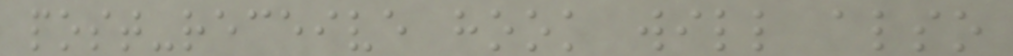post-receive hook will also
